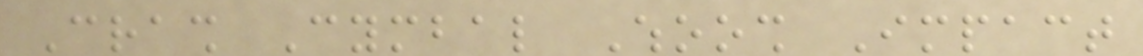Crash Cymbal Whoosh Impact
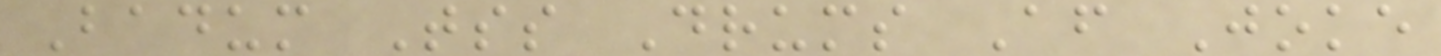Badum Tss Drums After Joke
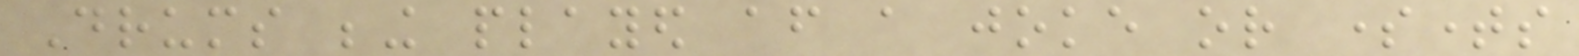Drums being played after a joke or sometimes
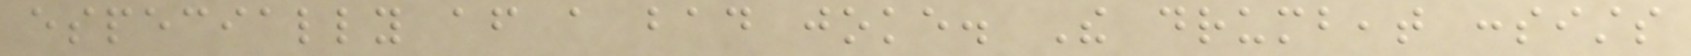especially after a bad joke. The drumbeat consists
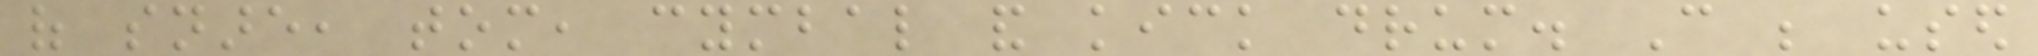of snare, tom, cymbal and kick drum. Can be used
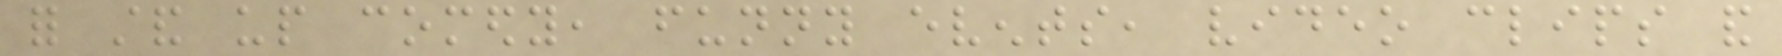for stand up comedy, funny events, video clips and
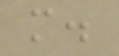more.
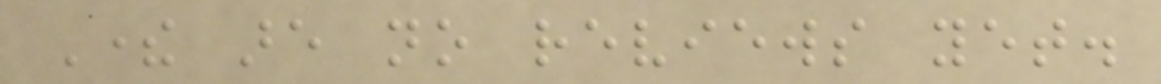There are no reviews yet.
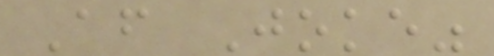After Joke"
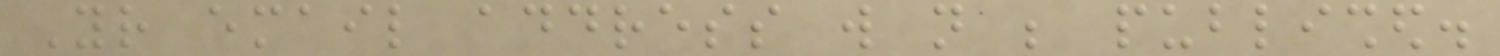Your email address will not be published.
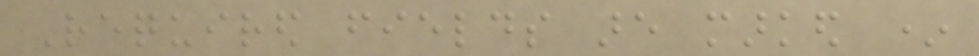Required fields are marked *
